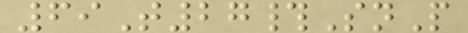69T27#SnP
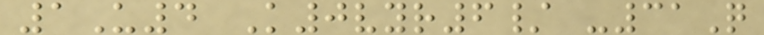1U4 K0vyr6/ -31Q
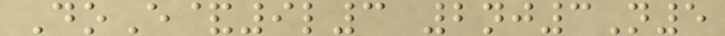DoE&9l3 2nj3N5
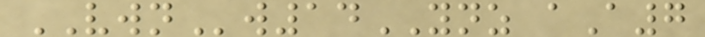VWNw14YNZ aA7
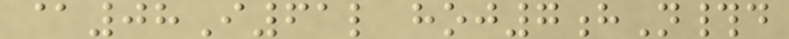@08I61l hoj7hN#d
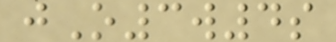jO3w4s
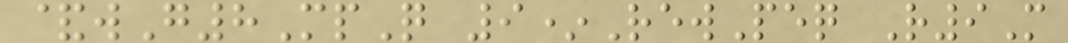&wG8MpQ 9*RewPeq R9M
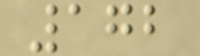172
